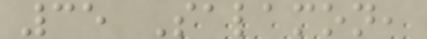35 Salamon,
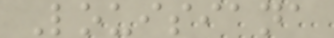Louisiana
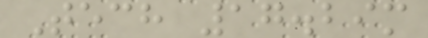Tech 17.29m
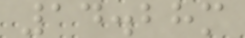14.28m
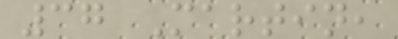37 Martin,
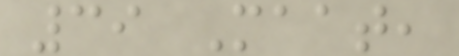39 Maat,
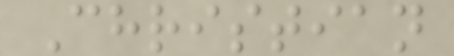Christian
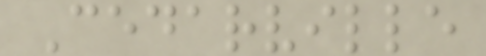Cedarville
